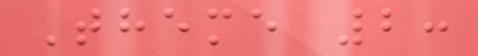Theme 2:
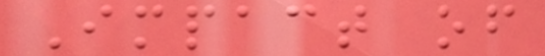Impact of
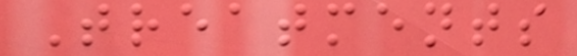Treatments
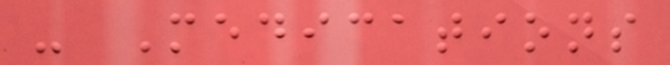- Medications
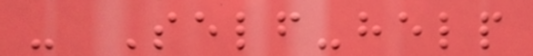- Self-help
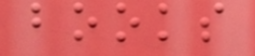books
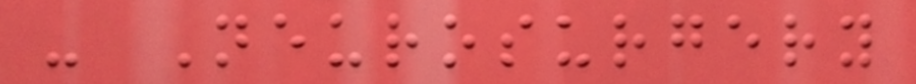- Neurosurgery
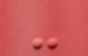-
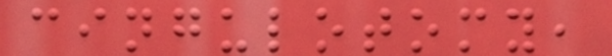cingulotomy,
